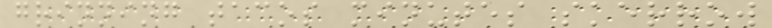grinning tacos minutes skerrow
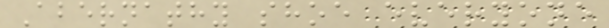Abernathy shoe everyone
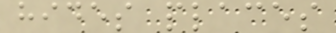hides places
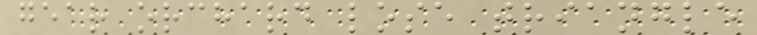gear orchard lose triangle
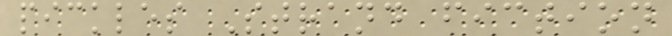pickles Strand fiction
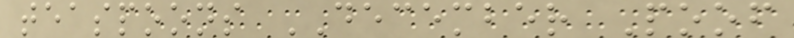teaspoons DECEMBER Poof
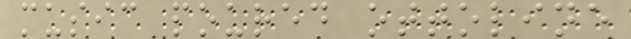music poured ottoline
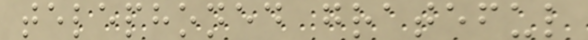telephoned grateful
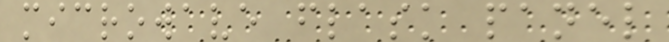microwave flask panel
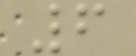6
